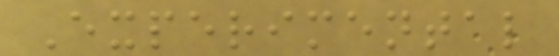Experimental
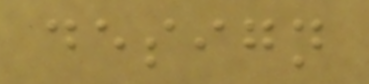design
